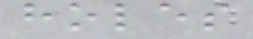holes
